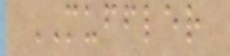MUFFLER
